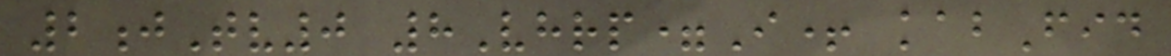2jTv0 8Vhrp=I+ kabFid
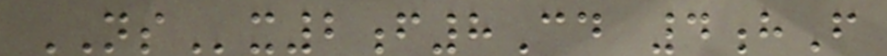NSx2f8Cd 4hF
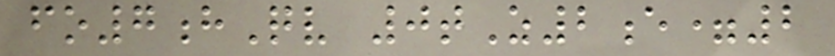fo7hQv 0tZ2e=2
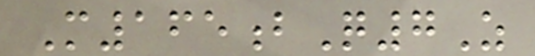M165bQ7Z
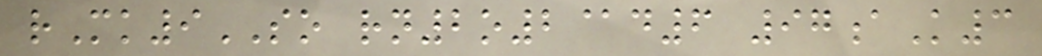rMk9SO rn2o2@d6 97aK3
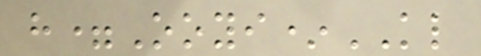h=Ooyi*KL
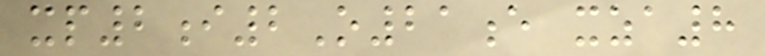xp2i2O21e xza8
